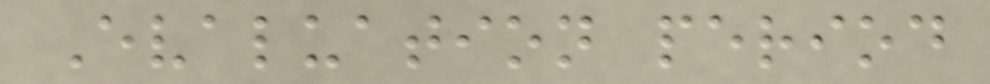Evaluation period
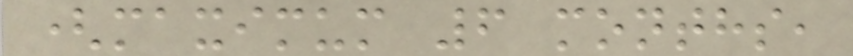(maximum 6 months,
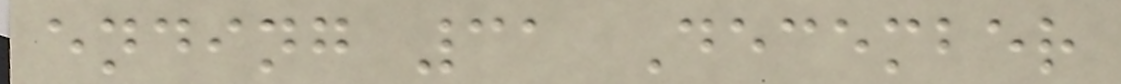ending 31 December
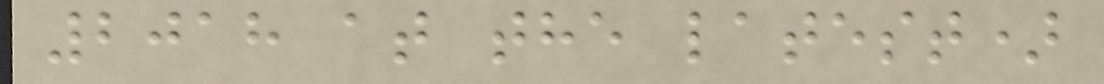2018 at the latest)
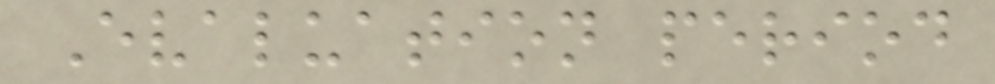Evaluation period
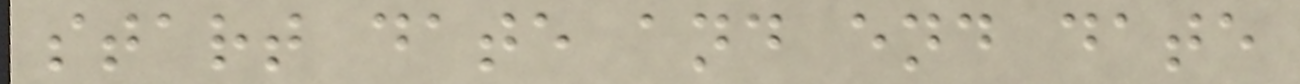start date and end date
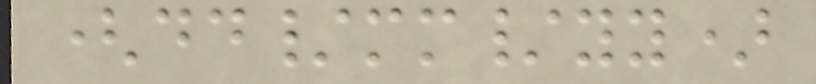(dd/mm/yy)
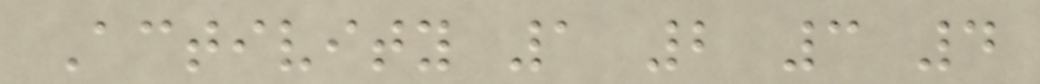Activity 1 2 3 4
